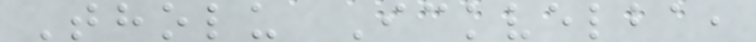Tholu Ickvelba,
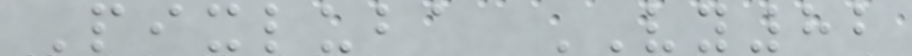Pixluba VY82
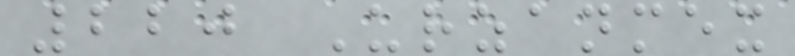220 Urzanmex
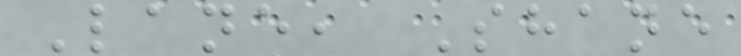Lane, Shane
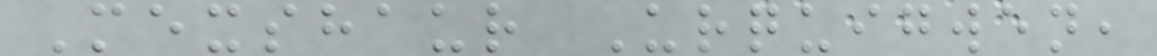Mexshaur Urquigwen,
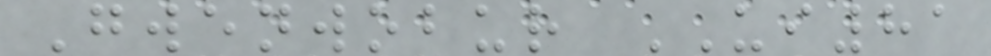Gwenwobur UI81
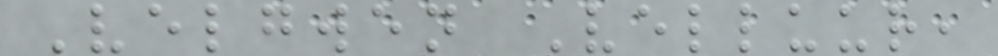Velgwen Velluur,
